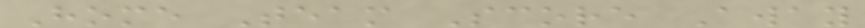Home Team Score Away
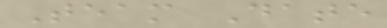Team Date
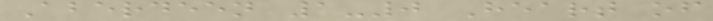Aberdeen 1-0 Heart of
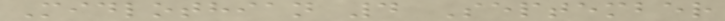Midlothian 4 September
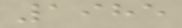1985
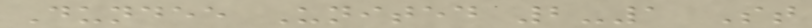Dundee United 2-1 St
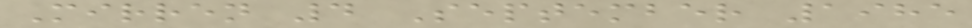Mirren 4 September 1985
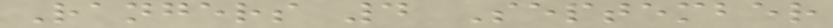Rangers 4 September
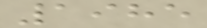1985
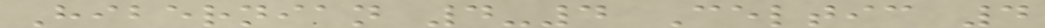Hibernian 4-4 Celtic 4
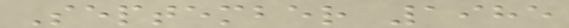September 1985
